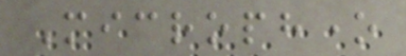Microphone
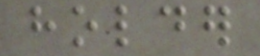holder
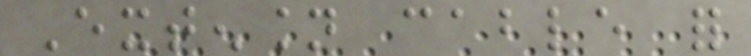Extension cable for
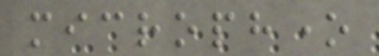microphone
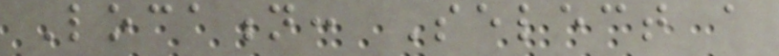Location: Select a
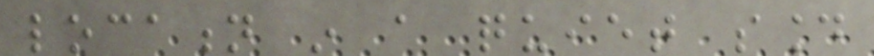location in a quiet sound
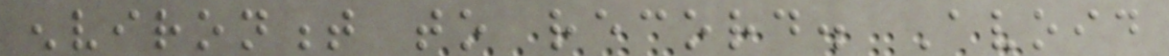environment to record. Avoid
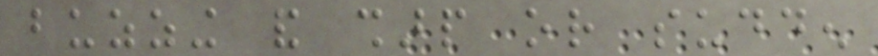buzzing and sharp or sudden
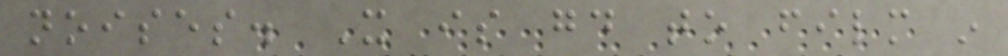noises. It is good to film in
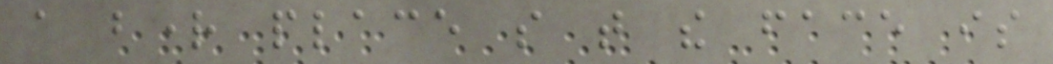a bright place so that the face is
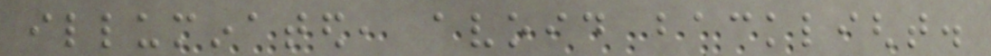illuminated, avoid backlight.
